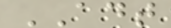ADT
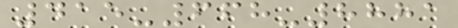415-668-8881
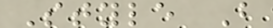Style B
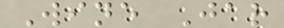Wine Jar
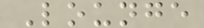Lounge
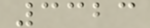3323
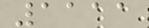1111
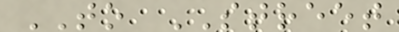TO STREET
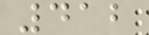412
